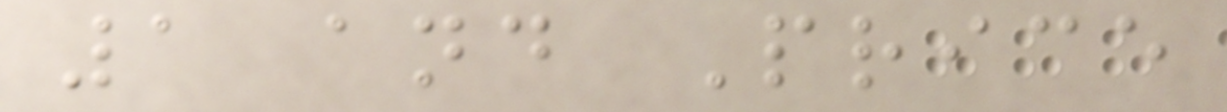1 and Price
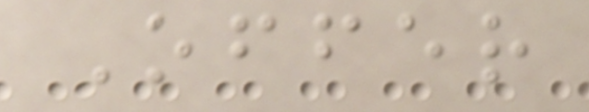Offer
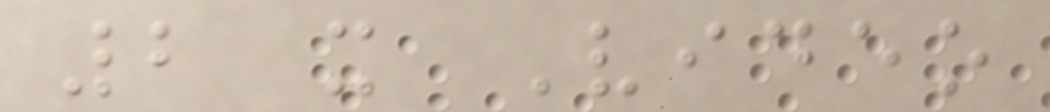2 x Video
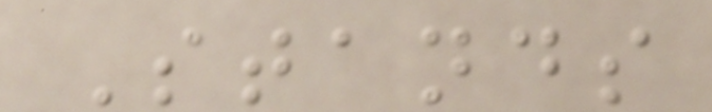Stands
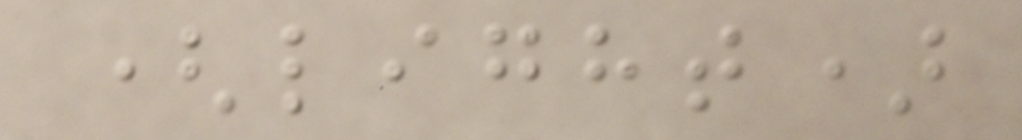(light)
